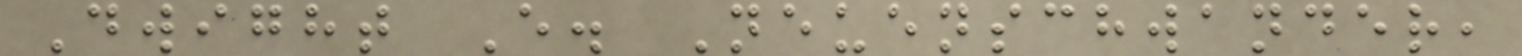Dwight E. Neuenschwander,
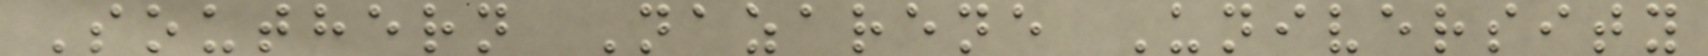Southern Nazarene University
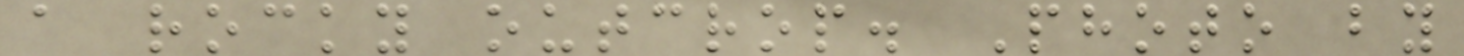a rocky outcrop. Photo by
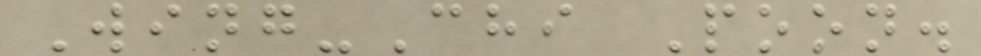Wing-Chi Poon.
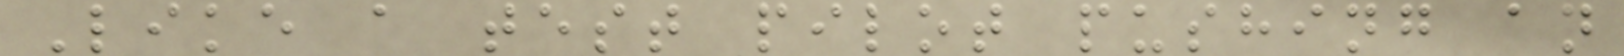Like a test pilot pushing an
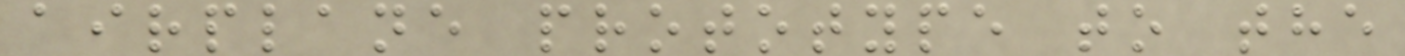airplane prototype to the
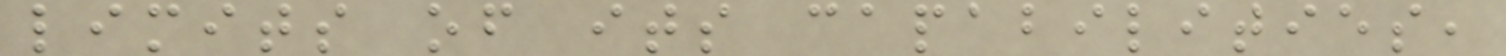limits of its capabilities,
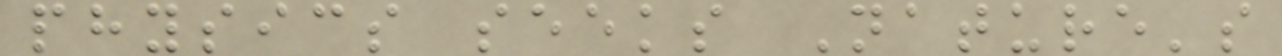physics seeks Nature's
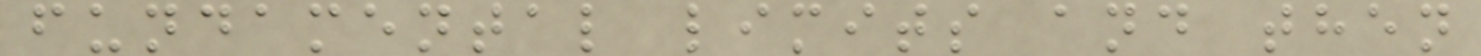fundamental limits and then
